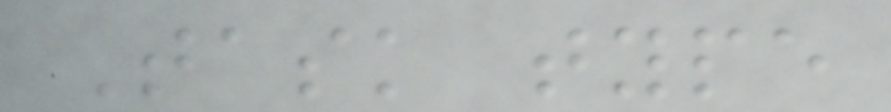Task type
